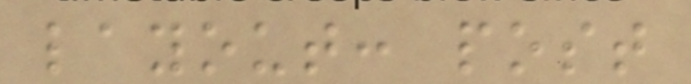layout: post
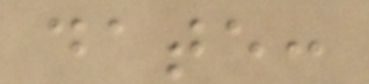date:
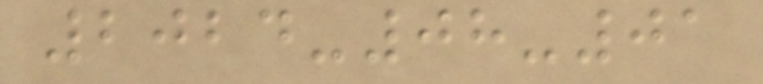2024-08-01
